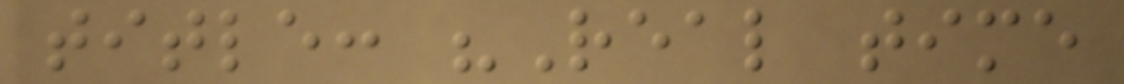title: "Real time
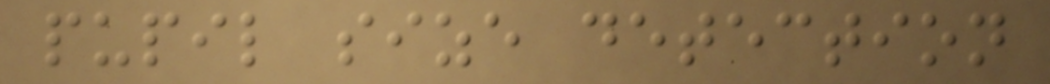pupil size detection
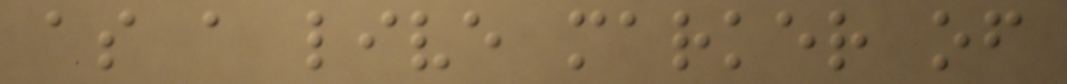as a live marker of
